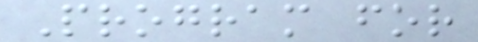Program for
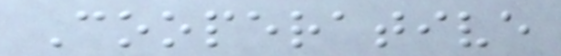Cooperative
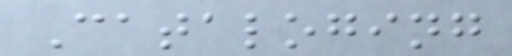Cataloging
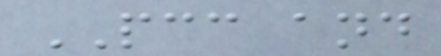PCC and
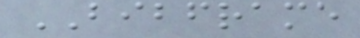BIBFRAME
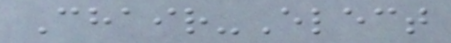Chair-Elect
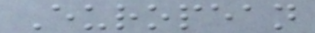European
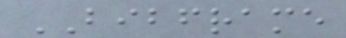BIBFRAME
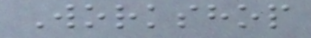Workshop
